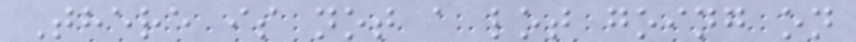There is not a lot going on
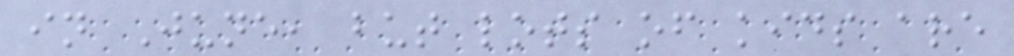in June, but lots of kids are
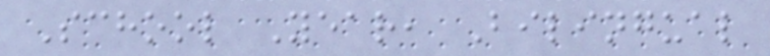School Year, Bilingual
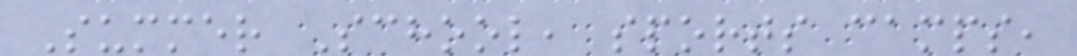Summer School, sports camps,
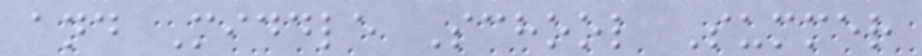and Middle School Summer
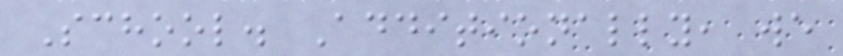School. Additionally, we
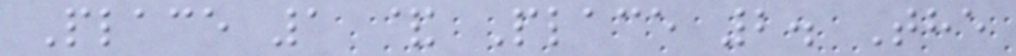Place 1 & Place 2. The
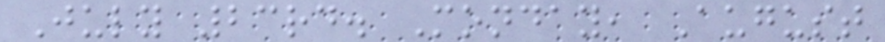July 23rd. Monday, August
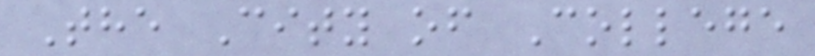The City of College
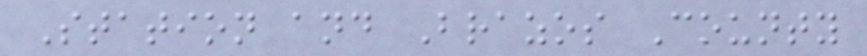Station and Brazos County
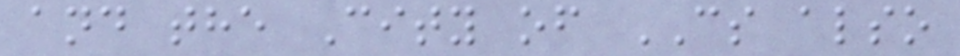and the City of CS also
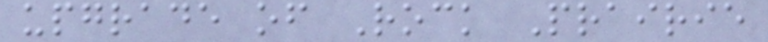upgrade of Rock Prairie
